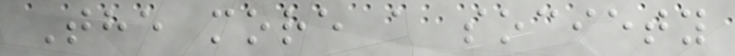The more a society
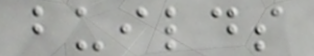builds
